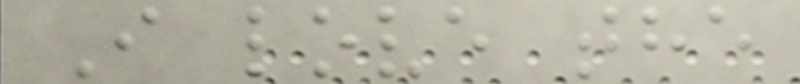I love the
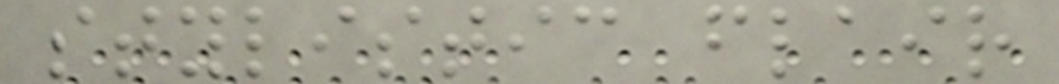stylistic flair
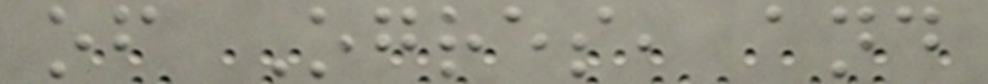of Ogres, and
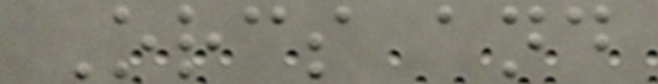Orcs and
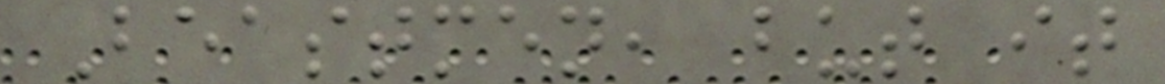Beastmen, but it
